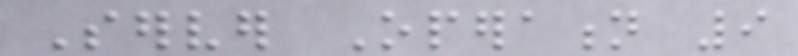Server Operation 9
